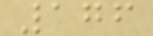176
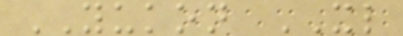YUKON XL
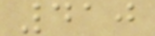410
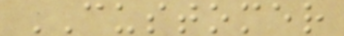CUSTOMER
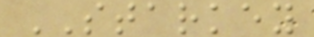STARKEY
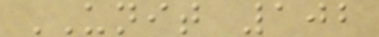UNIT 102
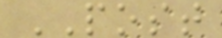POST
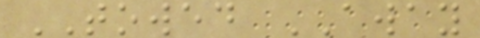TOWED AWAY
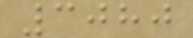3080
